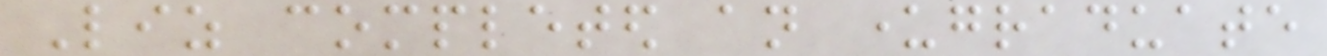Liz completed an undergraduate
